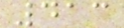413
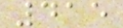415
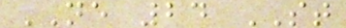NE 24 ST
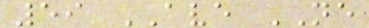59 AVE NE
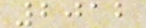2012
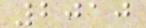2010
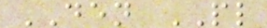DEN PL
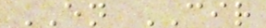EN CIR
